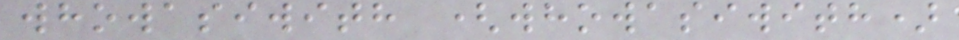whowasiwith (whowasiwith)
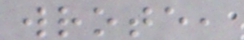wrote,
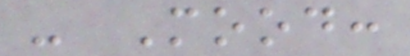- Mood:
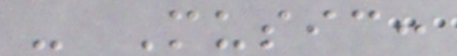- Music:
